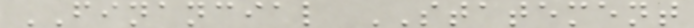FINANCIAL STATEMENT
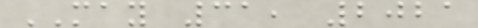MAY 31, 2021
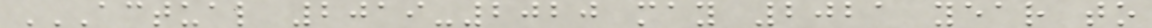ACTUAL 2019-2020 MAY 2021 YEAR TO
